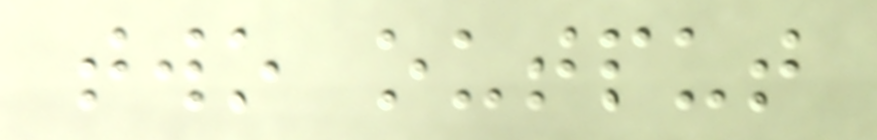two output
